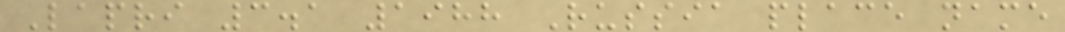Lapri 3.1 1988 Russia place name
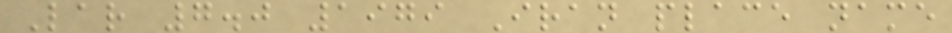Lar 7.0 1979 Iran place name
